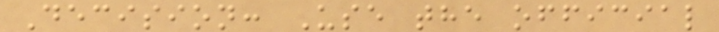Decision: Use the official
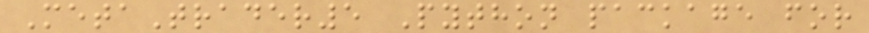MetaTrader5 Python package for
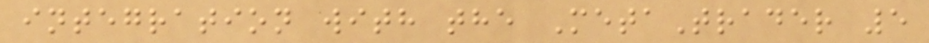integration with the MetaTrader 5
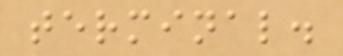terminal.
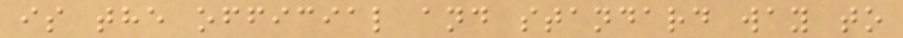is the official and standard way to
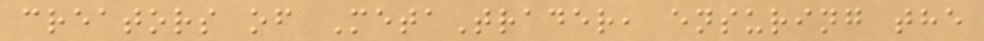creators of MetaTrader, ensuring the
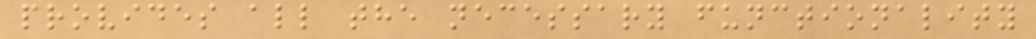provides all the necessary functionality
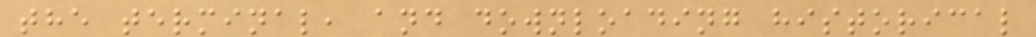the terminal, and downloading historical
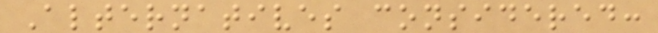Alternatives considered:
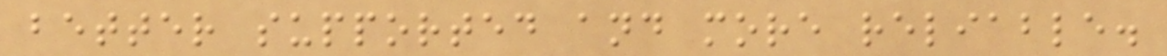better supported and more reliable.
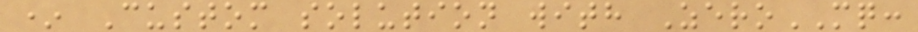* Custom solution with ZeroMQ:
